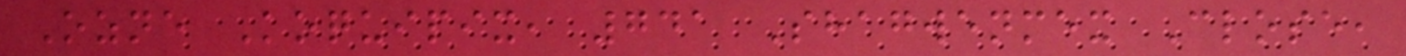Ozne Koquipix, 741 Shagwenmex Close,
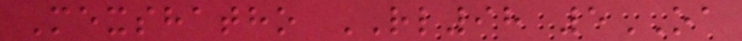Mexshatho RL98 5OA
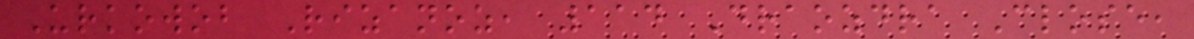Urkowob Rizanoz, 114 Draozdra Close,
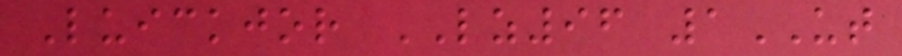Luickjor LZ96 1UT
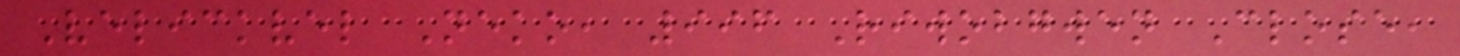Velickvel Neko, 996 Riwobgwen Close,
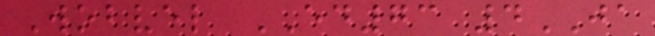Wobvel ED73 4JA
